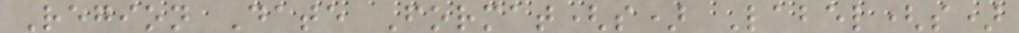Region Date Format(s) Label(s)
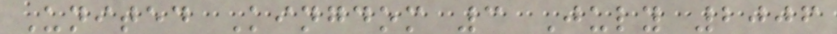United Kingdom 3 July 2006
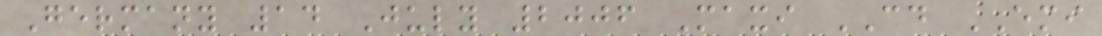Germany 14 July 2006 Maxi CD EMI
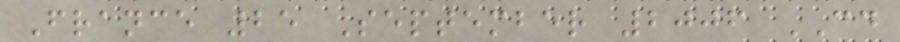France 25 September 2006 CD
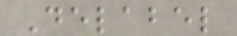Delabel
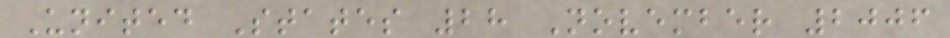United States 28 November 2006
